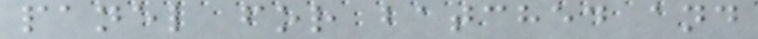panel for batched and
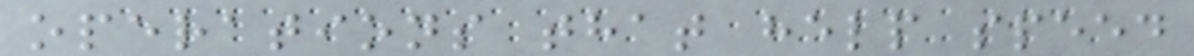operations that help speed
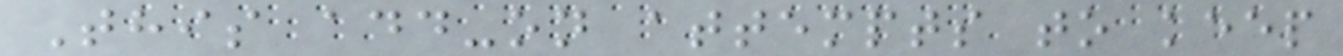This add-on attempts to keep
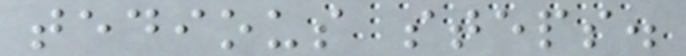tedious steps.
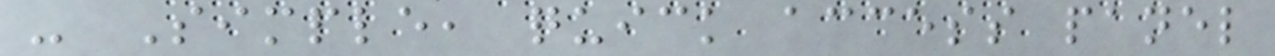- Simple, quick access panel
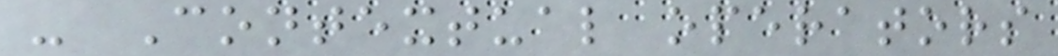- Contextual operators
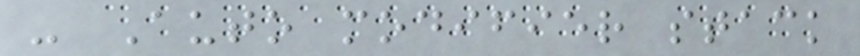- Auto modifier stack
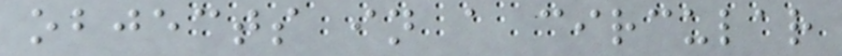objects in a circular
